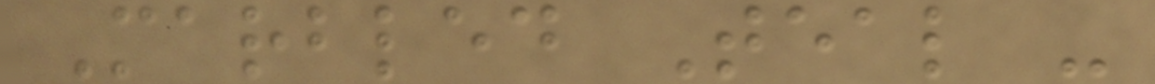Marbled Teal -
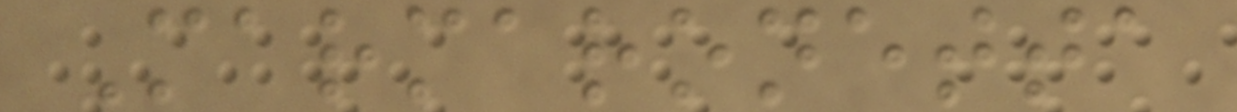Marmaronetta
